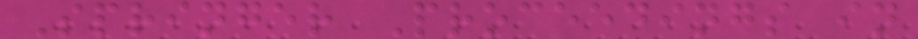Springer Proceedings in
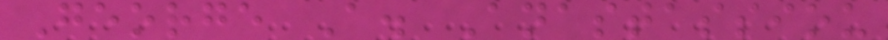George A. Anastassiou
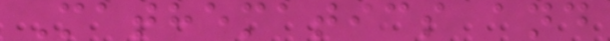Mathematics and
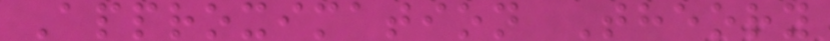Approximation Theory
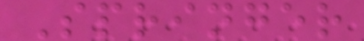Springer
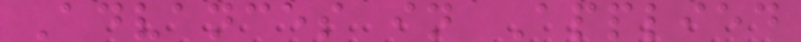Advances in Applied
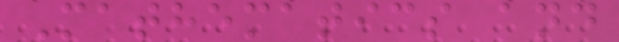Mathematics and
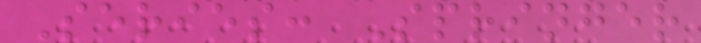Series: Springer
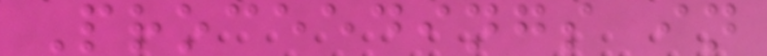Proceedings in
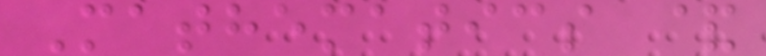Mathematics &
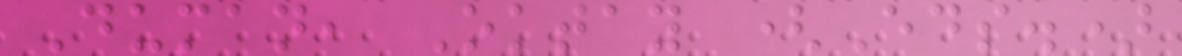Duman, Oktay (Eds.)
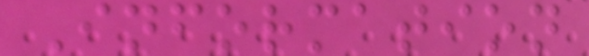Information
